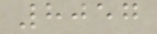8057
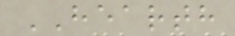HEARTH
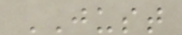JUST
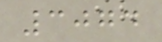3074
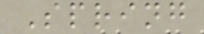Spring
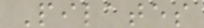Pilates
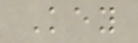Key
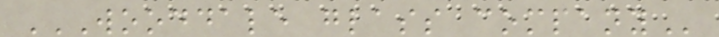WOODDALE GLASS COMPANY
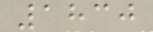1830
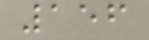156
